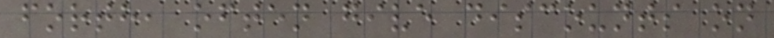forth, often give discounts on
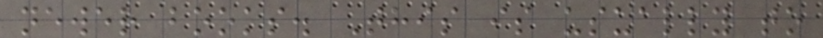newer books. This is usually to
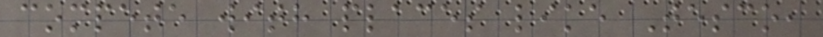compete with places like Tesco,
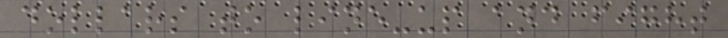dollars to line-up and fight
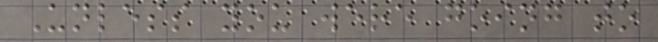Unless you were going to
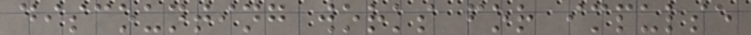discounting works for impulse
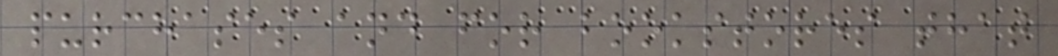purchases and for bookstores that
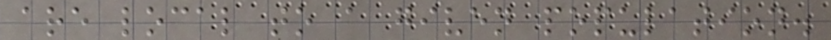are local to a given population.
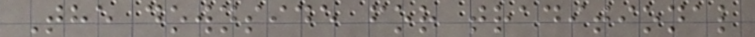The downside for traditional
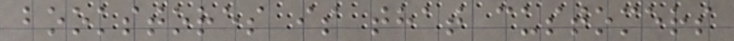bookstores is that customers
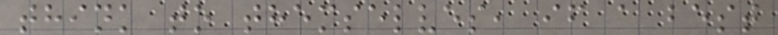think to themselves, if a best
